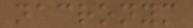nacronym
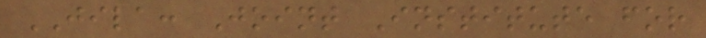JILA: Joint Institute for
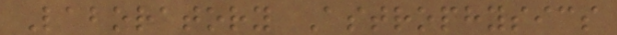Laboratory Astrophysics
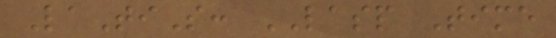LaTiS: LASP Time
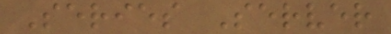Series Server
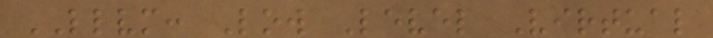LLVM: Low Level Virtual
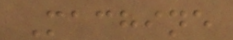Machine
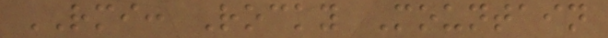RMI: Rocky Mountain
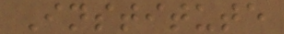Institute
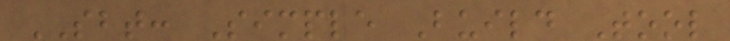SBT: Simple Build Tool
